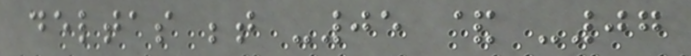deltas between -05 & -07
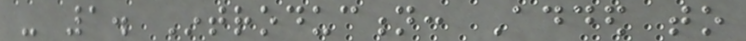- 1. Introduction: Added to
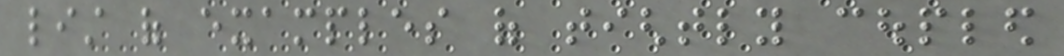list of examples of tightly coupled
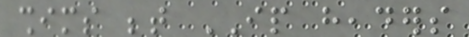shims between IP headers
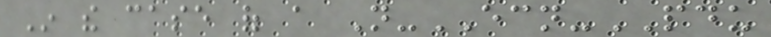In the case of a Not-ECN-PDU
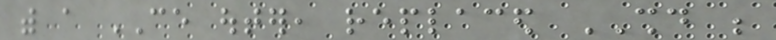with a CE outer, replaced SHOULD be
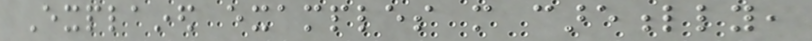Explained examples more carefully,
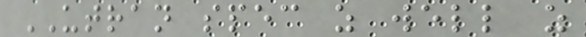UTRAN spec as well as
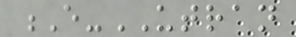E-UTRAN
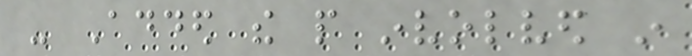- Added the people involved in
